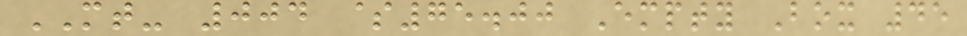MT- 004 $75.00 Empty Box 45
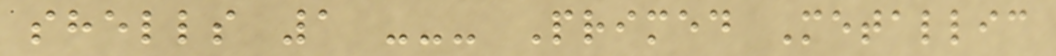shells 1 --- Primed Metallic
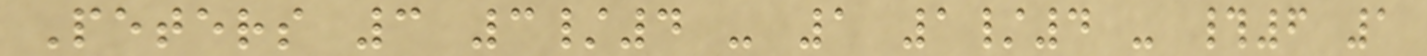Peters 3 3/4 - 1 1/4 - #6 1
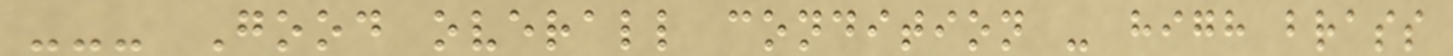--- Good overall condition - high brass
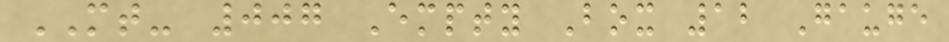MT- 007 Empty Box 12 Gauge
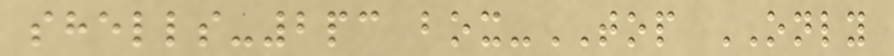shells-2pc box-TOP ONLY
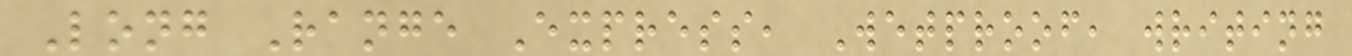Long Range Express, Wetproof, writing
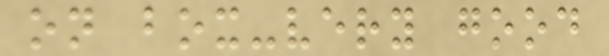on box-very good
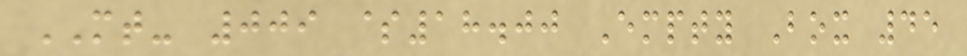MT- 009 $18.00 Empty Box 45
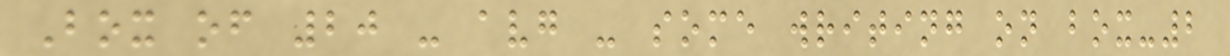Box of 20 - avg - some writing on box-2
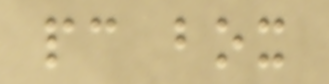pc box
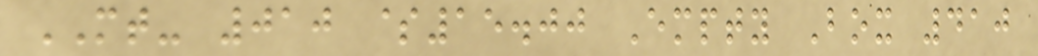MT- 010 $15.00 Empty Box 410
